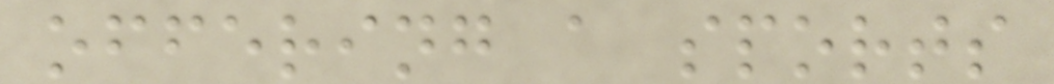offering a sports
